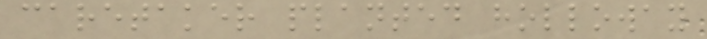caretaker planted holloway
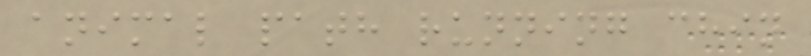animal path running chin
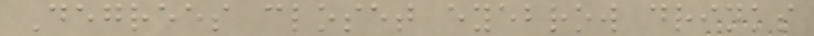Degrees closet eyebrow drinks
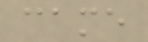came
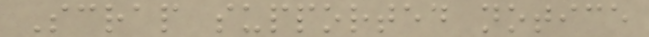Scrap supported notice
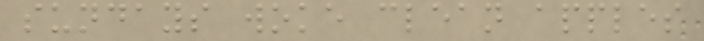sundays woke clean apples
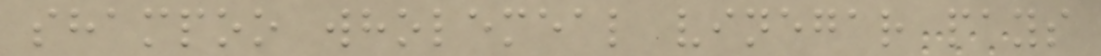shampoo wholemeal vinegar pays
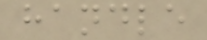handle
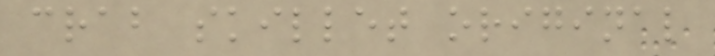crab skillet original
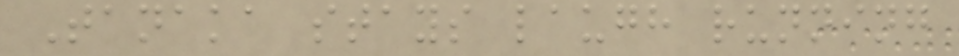Tanaka stays laugh running
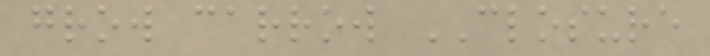grow carrow CLOSURE
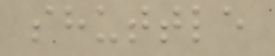shuttle
